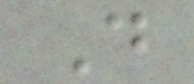Do
